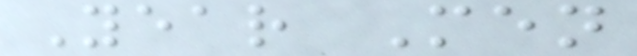Year Men
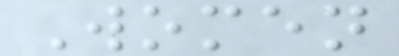Women
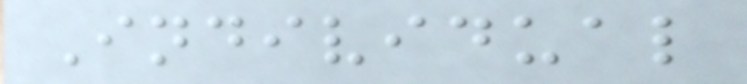Individual
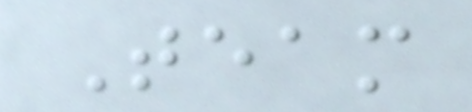Team
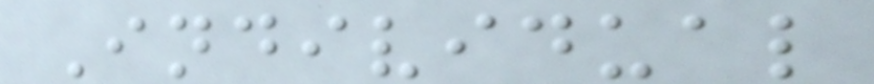Individual
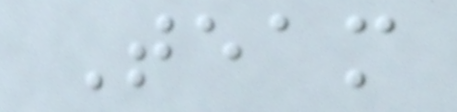Team
